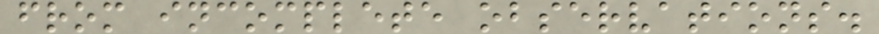from incomplete observations.
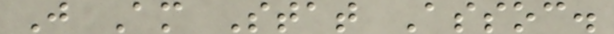J Am Stat Assoc.
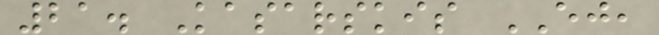21. Kasarskis EJ,
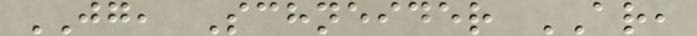JG, Schneider AR,
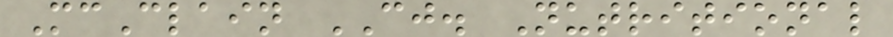McClain CJ. Nutritional
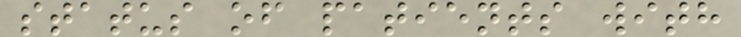status of patients with
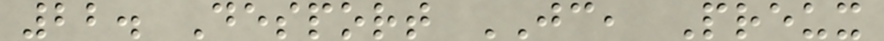22. Desport JC, Preux
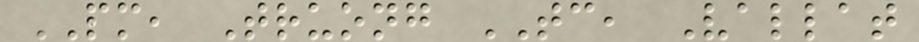PM, Truong TC, Vallat
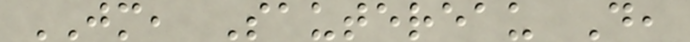JM, Sautereau D,
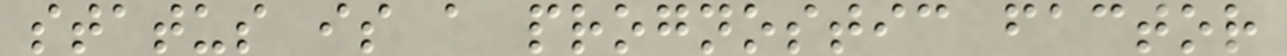status is a prognostic factor
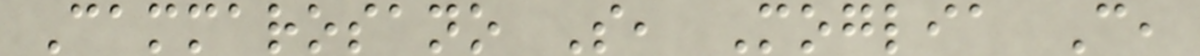Cammarosano S, Moglia C,
